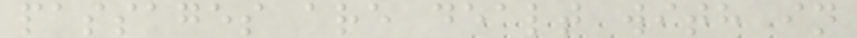passages are dealt with in
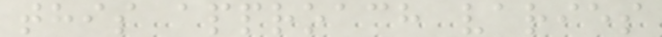this approach varies
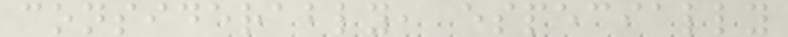considerably, especially
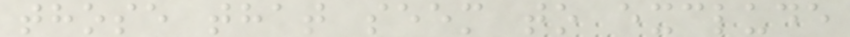those that seem to exclude
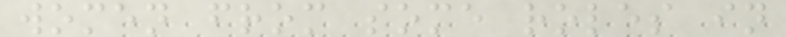women from some roles in
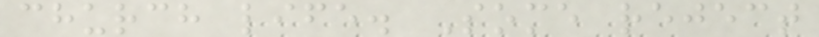church life. Some reject
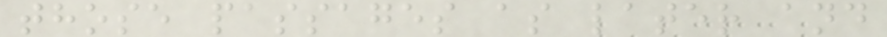those passages as later and
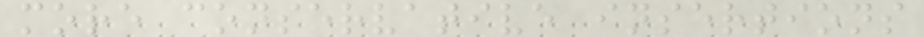more conservative insertions
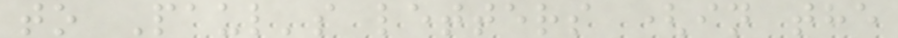to Paul's letters (in the
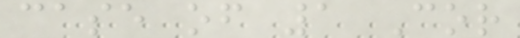case of 1 Cor
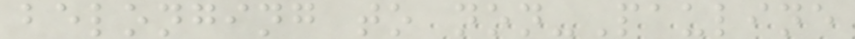belonging to non-Pauline
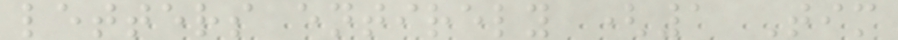letters entirely (1 Tim
